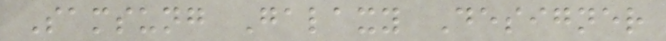Samsung Galaxy Designer
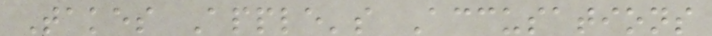Takes Apple's Accusations
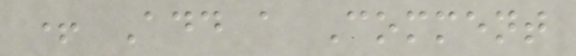+ Add a Comment
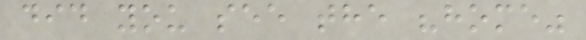did you see the "home"
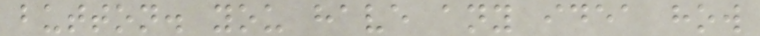button. you have any idea how
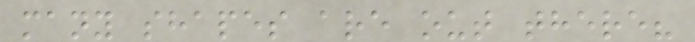many shapes are out there?
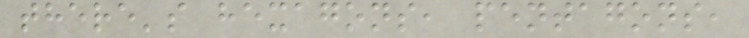there's hexagons, pentagons,
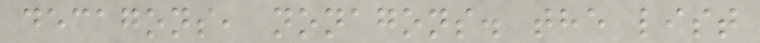decagons, nonagons. the list
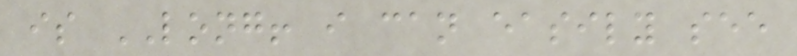is LONG! i can easily see
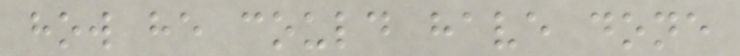how he could have done
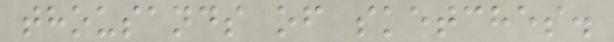thousands of sketches.
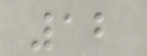12
